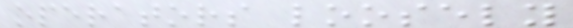operators loosely
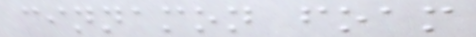cinnamon foam
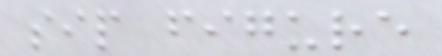sip figure
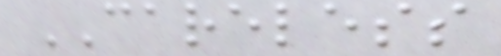CARELESS
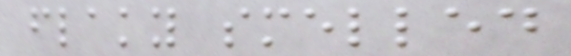flaky smelled
